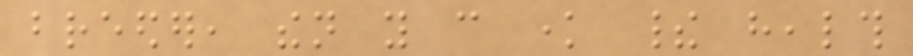breeder, then you can know their health
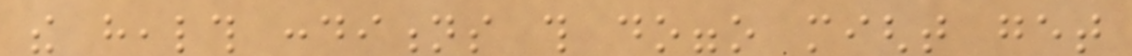the health conditions this doggo might get
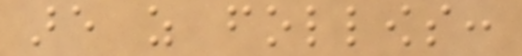are as follows:
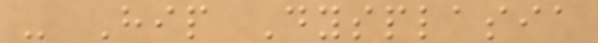- Hip Dysplasia
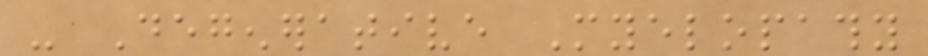- Degenerative Myelopathy
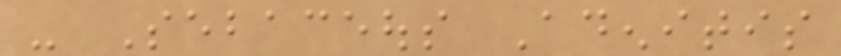- Sebaceous Adenitis
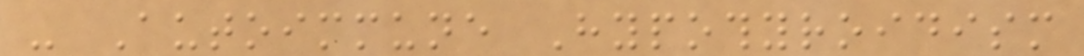- Autoimmune Hypothyroidism
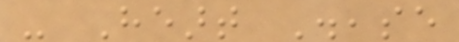- Heart Disease
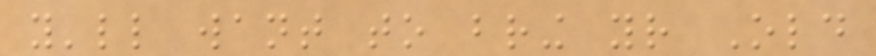you'll want to bring your Old
